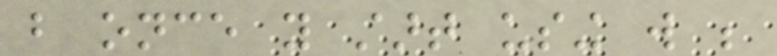but once you start using will be
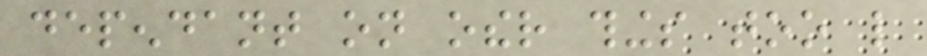dependant on other things too like
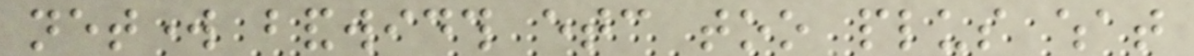network bandwidth etc too plus what
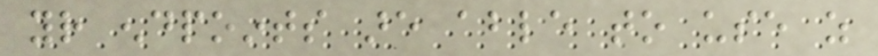your endpoints are able to use as
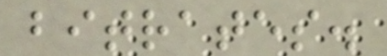bitrates.
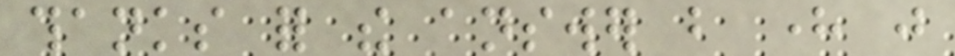thanks for the answer but here just
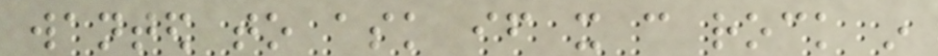wanted to ask if it can rock in
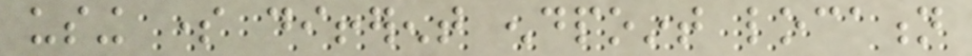using some different endpoint location
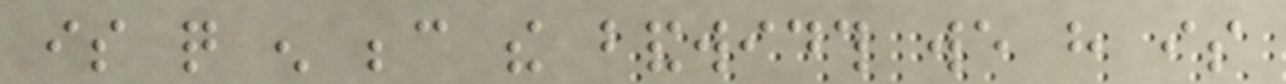is quite enough because the bandwidth we have is
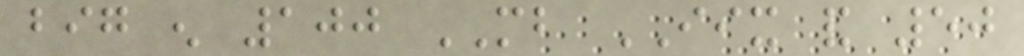big enough 100 MB IIX and 50
